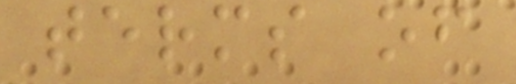terms of
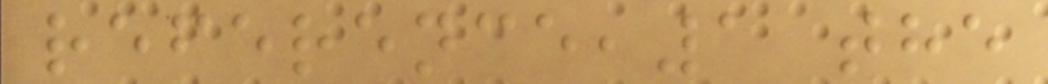reference,1 the
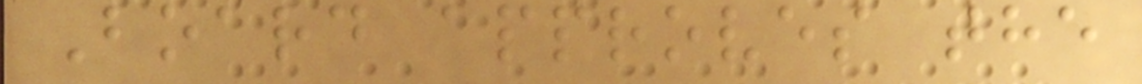Board approves the
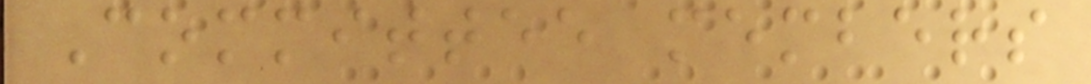Committee members
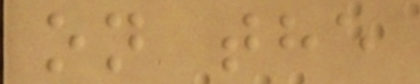on the
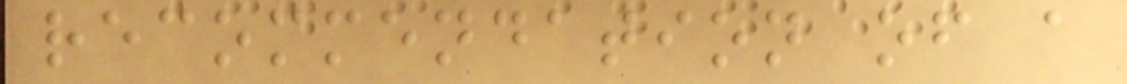recommendation of a
